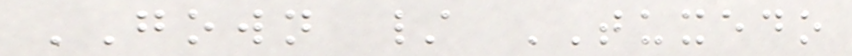GOWN / TUXEDO
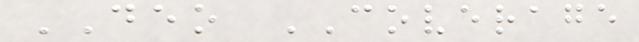DEO COVERAGE
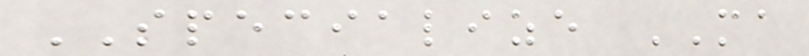SPECIALIZE MA
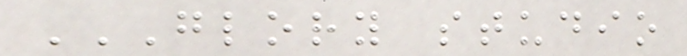GLORY STUDIO
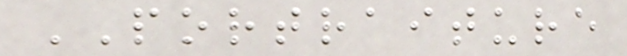PORTRAITURE
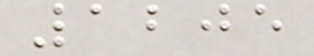1205
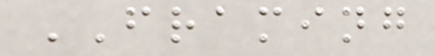FRAMING
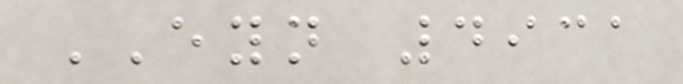EYN 4931
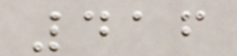416
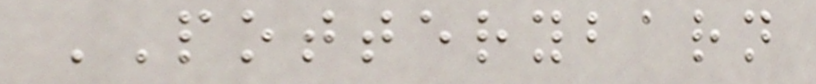POTTERYBARN
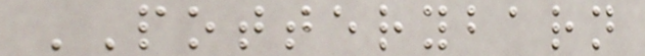POTTERYBARN
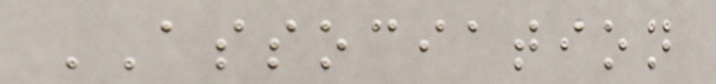ASSOCIATION
